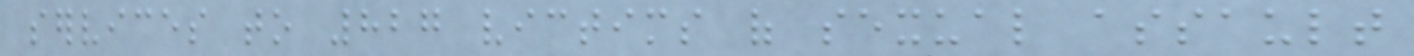services to 827 victims of sexual assault
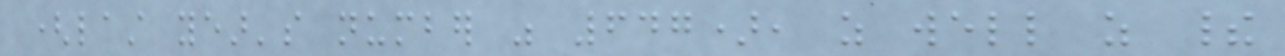(last year's number was 647), as well as their
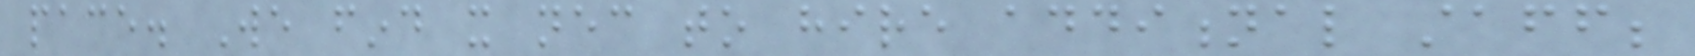pace. We find it necessary to hire additional staff;
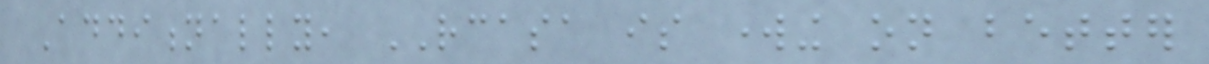Additionally, RCASA is working on better
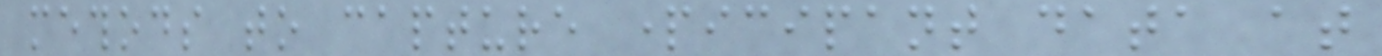methods to capture participant data at
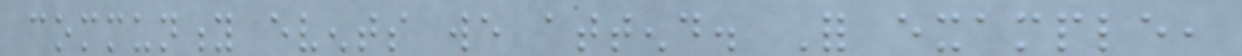community events we attend. For example,
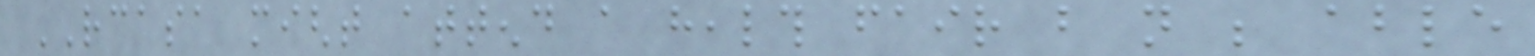RCASA might attend a health fair but not be able
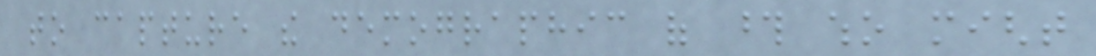to capture the demographic of those who might
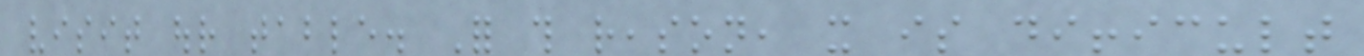visit our table. For this reason, it is difficult
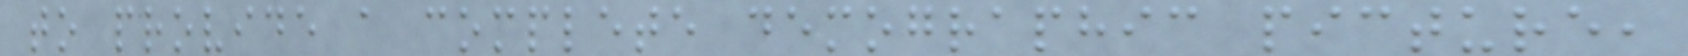to provide a complete demographic picture,
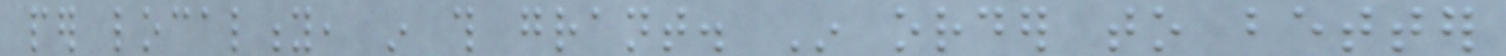per locality, in this grant. In order to better
